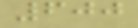600
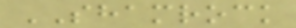SHAMROCK
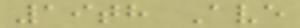19th Ave
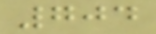704
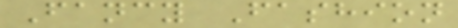Fancy Fashion
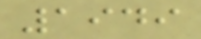1949
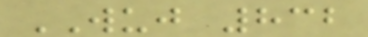WUJ 832
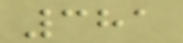381
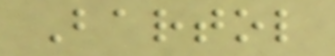Bartol
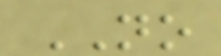NO
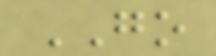GO
